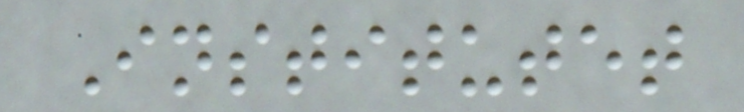Institutet
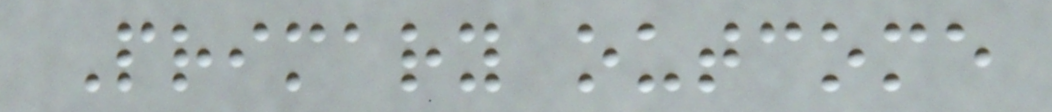Primary outcome
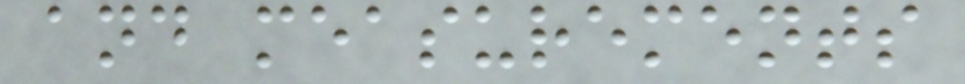and measurements
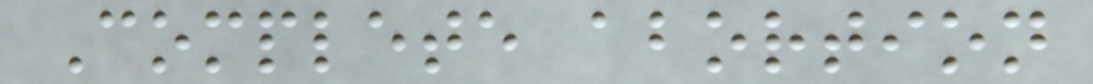Complete abortion
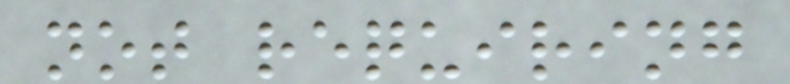not requiring
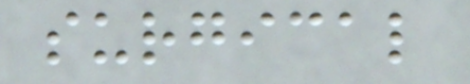surgical
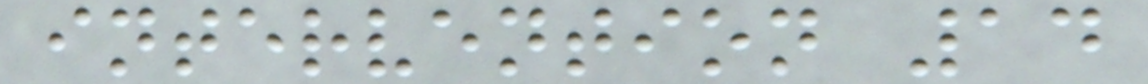intervention 14
